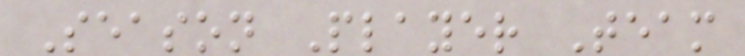Season Player Team
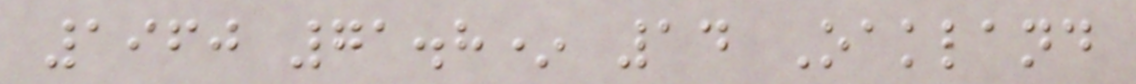1960 71.8* 14 Oakland
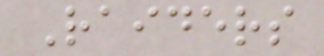Raiders
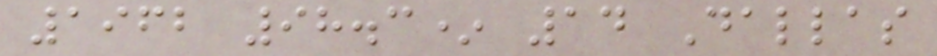1962 98.3* 14 Dallas
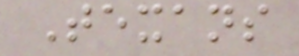Texans
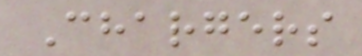Chargers
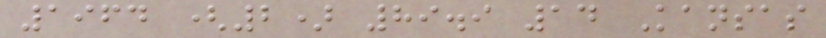1964 (2) 89.9 14 Kansas
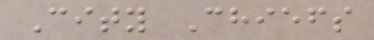City Chiefs
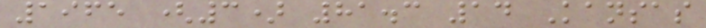1965 (3) 81.3 14 Kansas
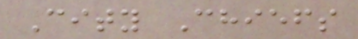City Chiefs
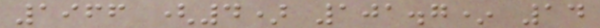1966 (4) 101.7* 14
